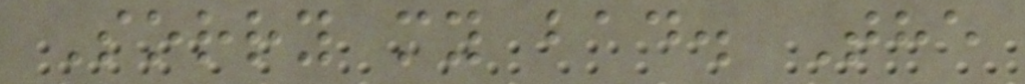Sorry my bad. The
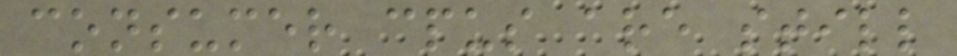consumer cpus are still
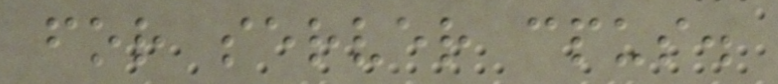for server cpus.
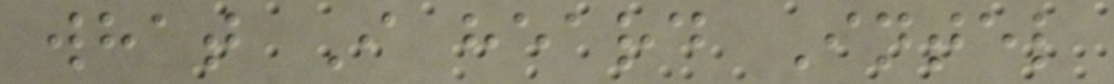what I heard Intel
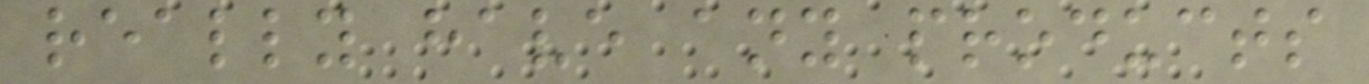really have any products
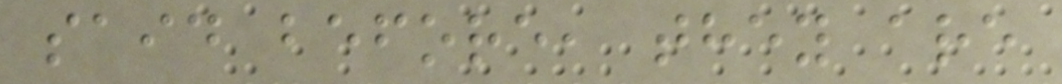said before, they are
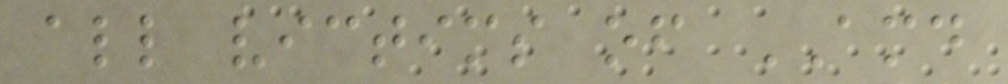all victims of AMD
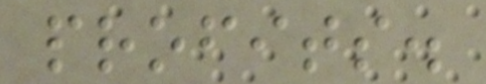profits.
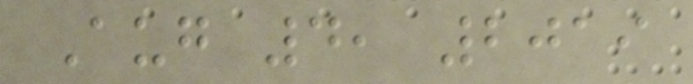Aug 4, 2019
